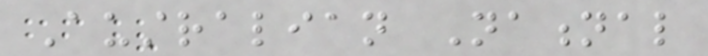Australian National
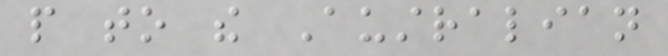people to the Australian
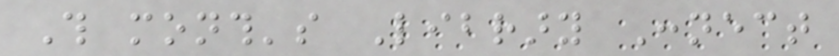This month's Library Connect
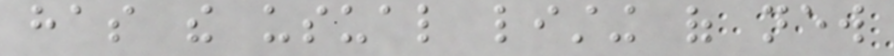has the usual listing of new
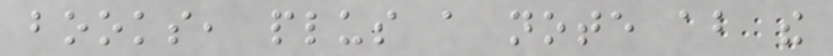books, plus a note about the
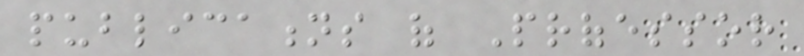publications of Professor
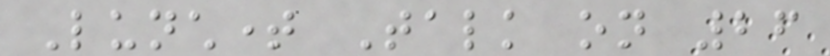Lunchtime Talk on 26
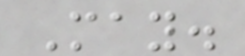May.
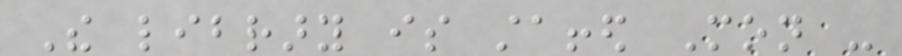The library is staffed Mon -
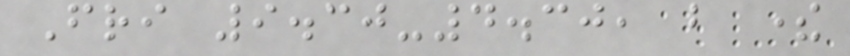Fri 9.30-4.30, but there
